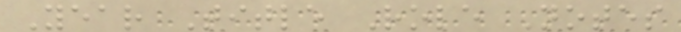Year Title Role Notes
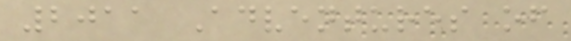2011 Adventures of
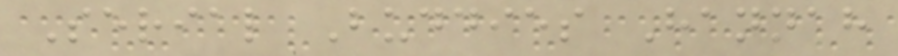Serial Buddies Hannah
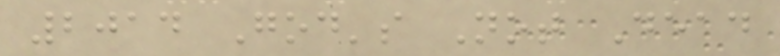2014 God's Not Dead
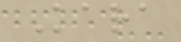Kara
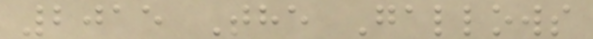2015 The Gallows
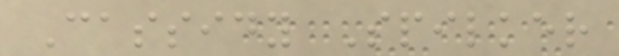Cassidy Spilker
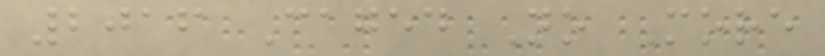2016 Caged No More
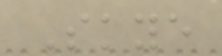Skye
